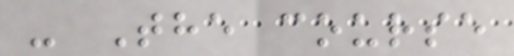- The course
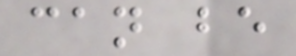can be
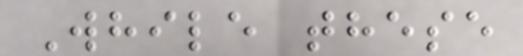While these
